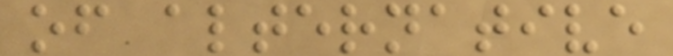of alternative
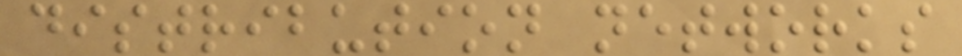distribution networks
